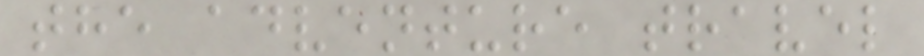the adventure travel
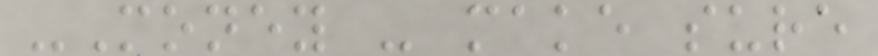-Money - make sure
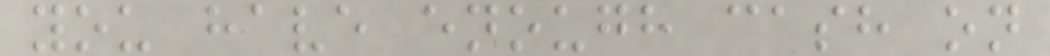you have enough cash on
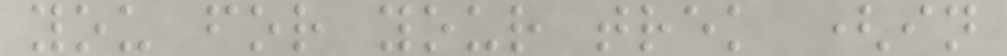you for your trek (in
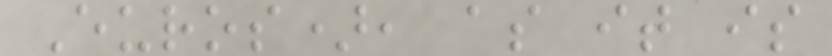Euros), as it is
